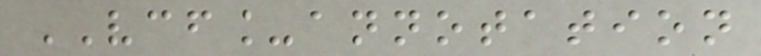VCF_annotation
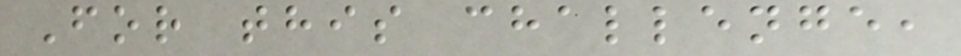For this challenge,
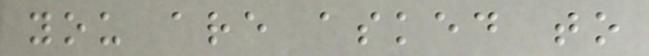you are asked to
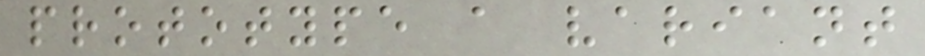prototype a variant
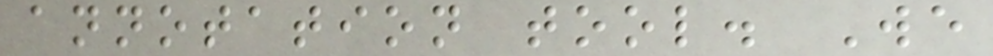annotation tool. We
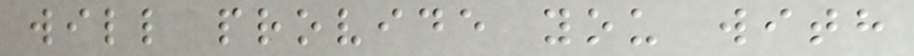will provide you with
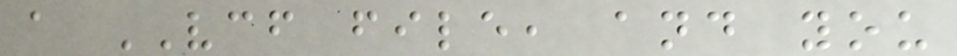a VCF file, and you
